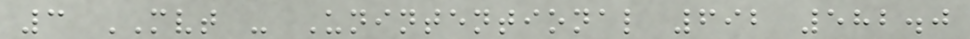3 MVT - Unintentional 692 582.0
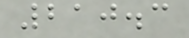210.3
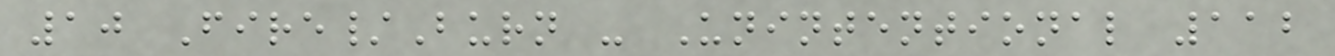10 Fire/Burn - Unintentional 112
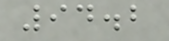94.2
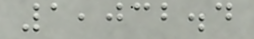1,032.4
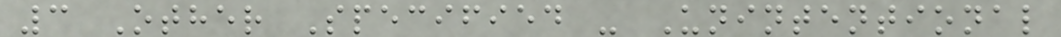3 Other Specified - Unintentional
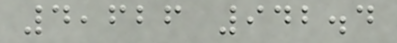4,626 942.4
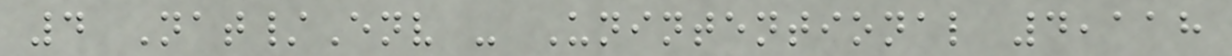4 Nat/Env - Unintentional 4,118
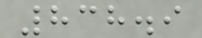838.9
